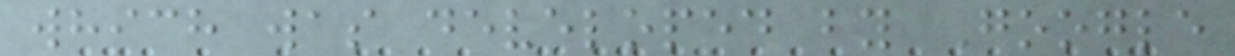which was developed by Google
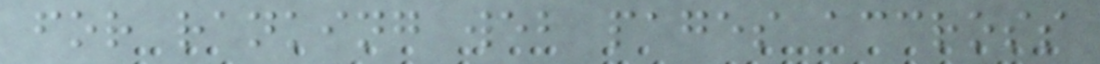for ranking web pages accross
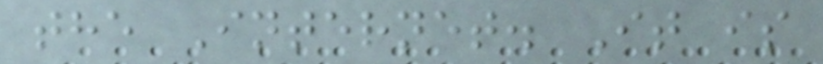the Internet. It is
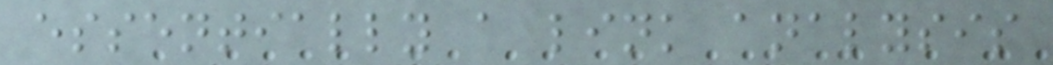essentially a link analysis
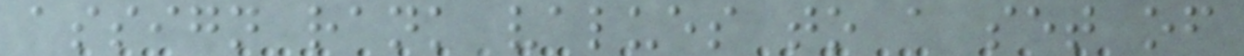assign rank values to a set of
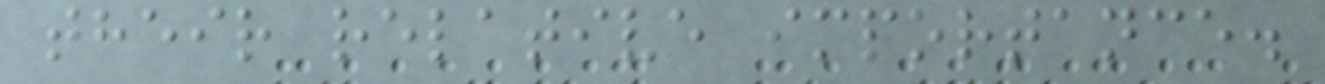their relative importance.
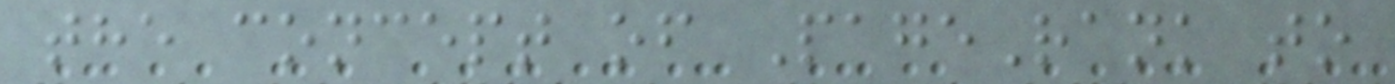the concept of PageRank to
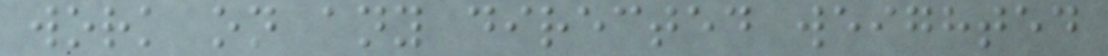work on any directed weighted
